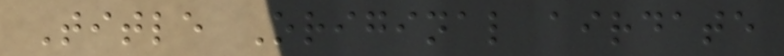Title Original airdate
